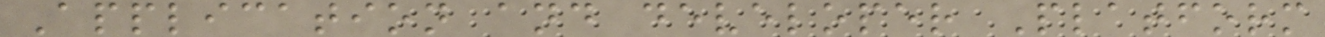Application and developer Platform
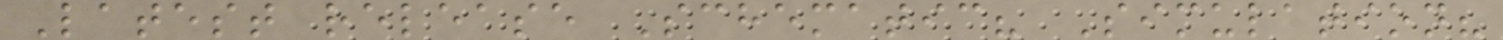Latest release Schematic? Simulation?
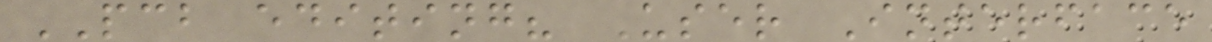PCB editing? User Interface
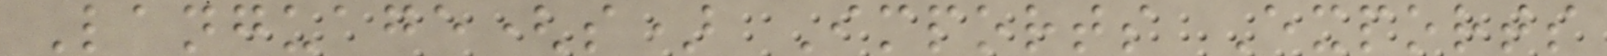Language(s) Imports Exports
